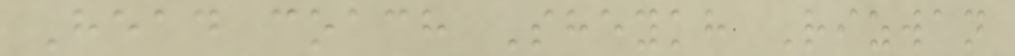Head coach Sheykh Rizwan
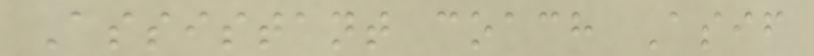Assistant coach Asif
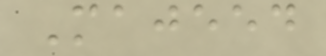Majeed
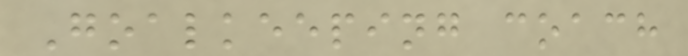Goalkeeping coach
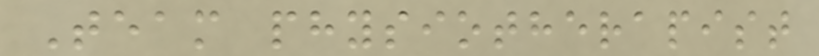Team physiotherapist
